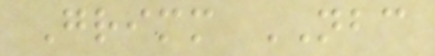Grimm NBC
